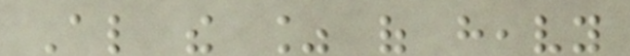Also the % of heavy
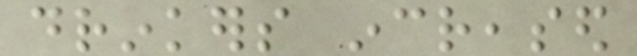drinkers increased
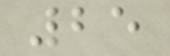25
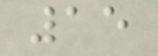15
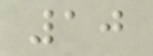10
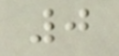0
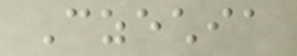Czechia
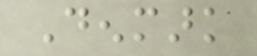Denmark
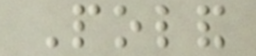Poland
